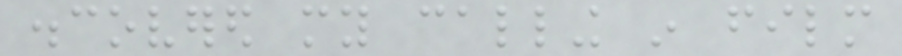discovered my calling in film
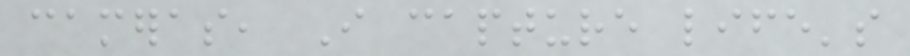cameras, I capture life's
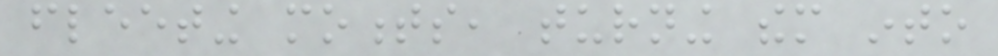fleeting moments, turning them into
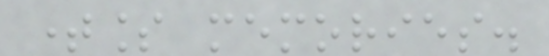timeless memories.
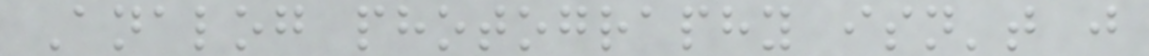Analog photography isn't just
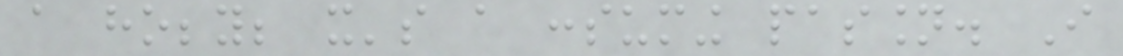a hobby; it's a consuming passion. I
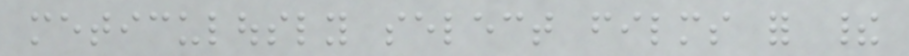meticulously select films for their
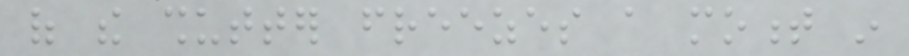of the shutter freezes a moment in
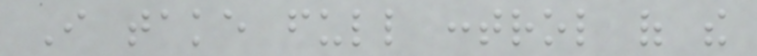I take full control of the
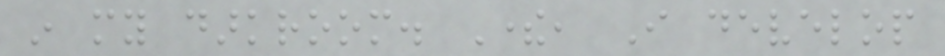in my darkroom. There, I develop
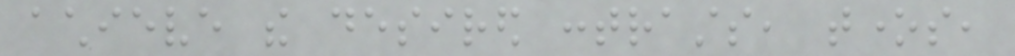achieve the desired contrasts, tones,
